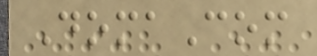DomaCom
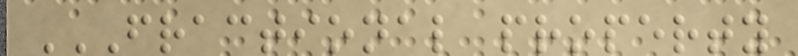FRACTIONAL PROPERTY
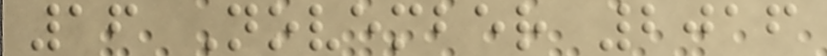16 November 2016
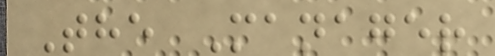The Manager
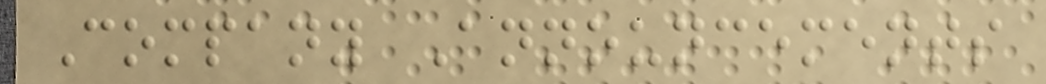Company Announcements
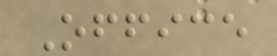Office
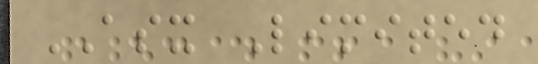ASX Limited
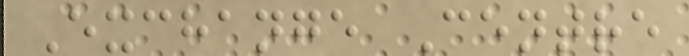Exchange Centre
